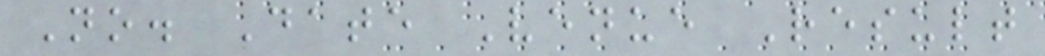No. Date Venue Result
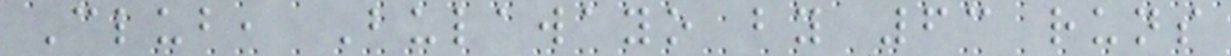Club, Bulawayo by 63 runs
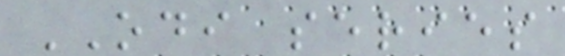ODI series
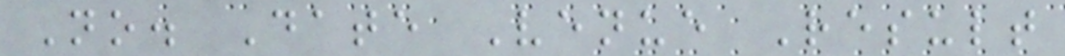No. Date Venue Result
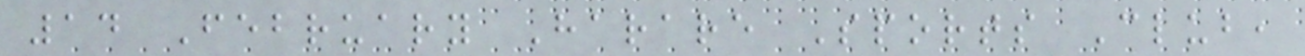14 February Harare Sports Club,
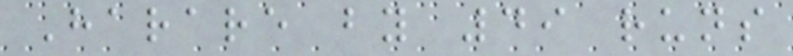Harare by 49 runs
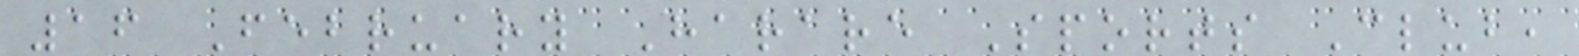16 February Harare Sports Club,
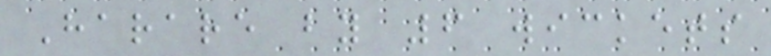Harare by 6 wickets
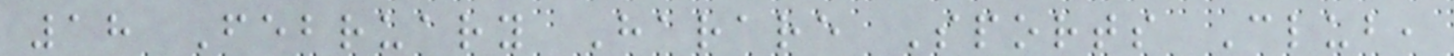18 February Harare Sports Club,
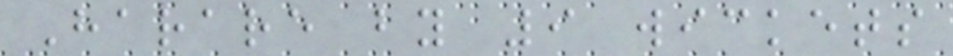Harare by 9 wickets
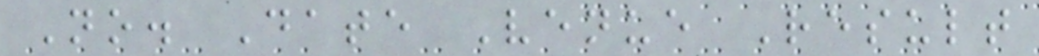No. Date Venue Result
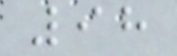98
